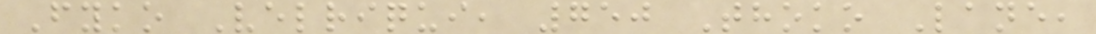Fyko Velriqui, 750 Thoko Lane,
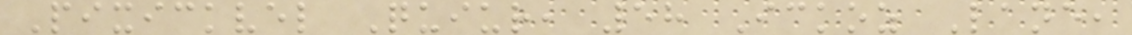Pixickvel Quiur, 58 Ickoz Lane,
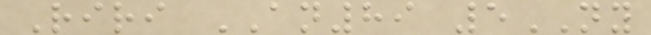Riri AN89 5NY
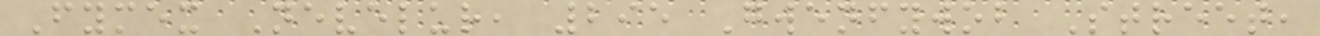Fymex Nevelur, 295 Gwenfywob Street,
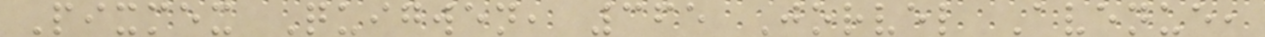Pixmex Quigwen, 365 Jorvel Avenue,
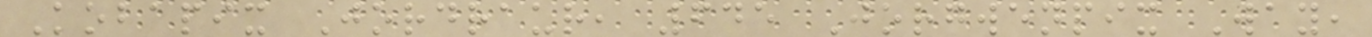Kobapix Jordraur, 645 Jorgwenpix Way,
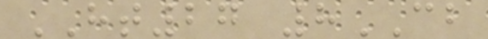HT27 8CB
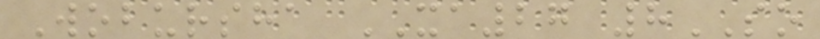Wobursha XA27 8SO
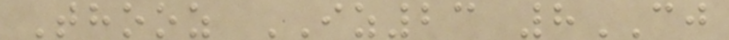Thooz IZ23 8CJ
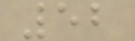52
